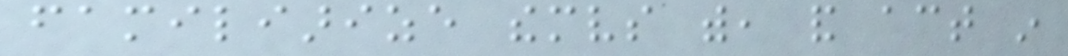familiarize themselves with, and act in
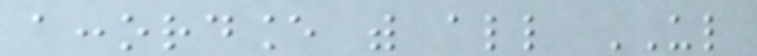accordance with all UL
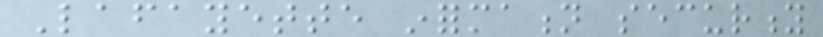Lafayette information security
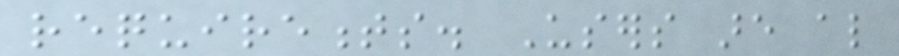requirements. Users are also
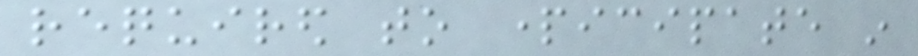required to participate in
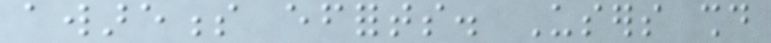awareness efforts. Users should
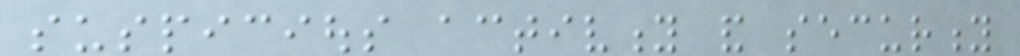suspicious activity and security
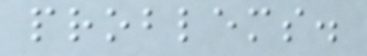problems.
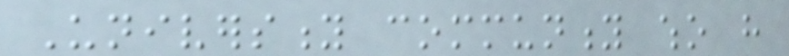University community who have
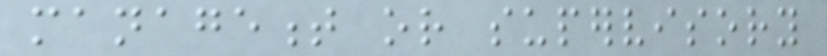management or supervisory
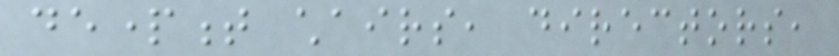department chairs, directors,
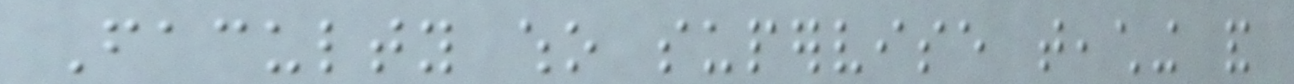Faculty who supervise teaching and
